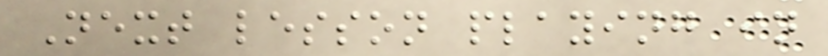Next lesson playing in
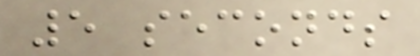5 seconds
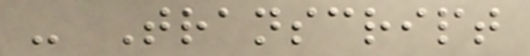- Transcript
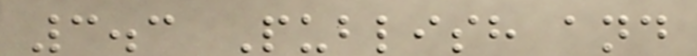3.3 Publish and
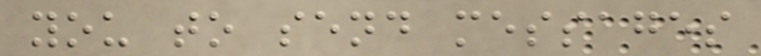you to send messages
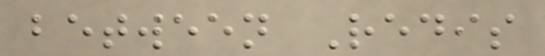between Redis
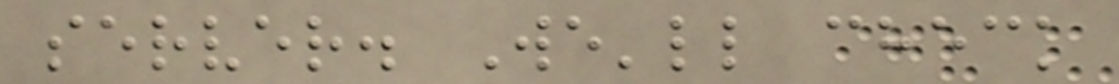server. We'll check
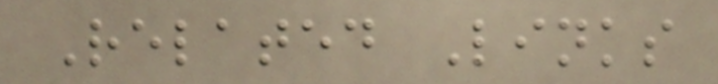Related Links
